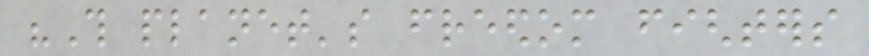"This planet's freedom fighters
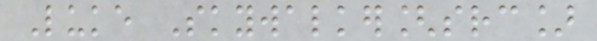Luke Skywalker[src]
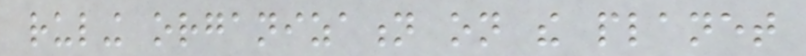ruling organization on the planet
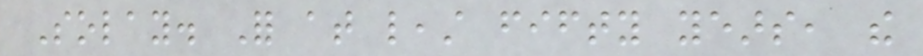Solay. For at least fifty years, the
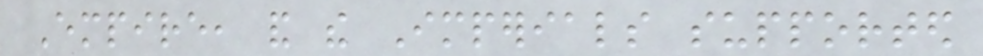Empire, and the Imperials supported
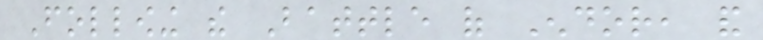Following the Battle of Endor, and
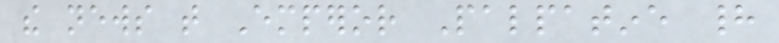the news that Emperor Palpatine had
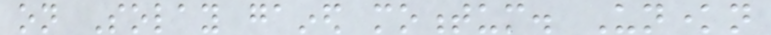on Solay gained momentum. Unknown
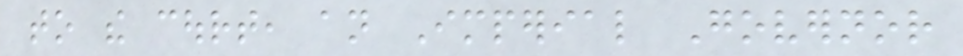to the court, an Imperial Governor
